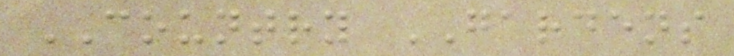COUNTRY GARDENS
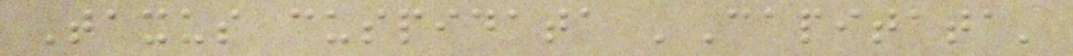Taxus cuspidata 'Capitata'
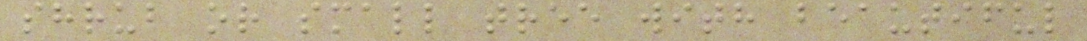shrub or small tree with beautiful
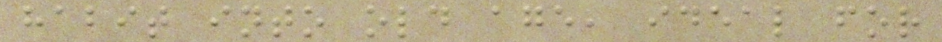habit into old age, ideal for
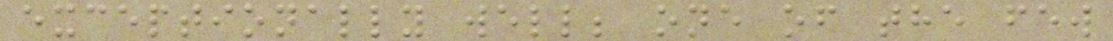exceptionally well; one of the few
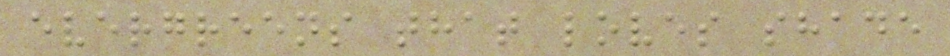evergreens that loves shade
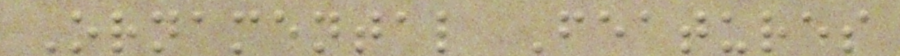Ornamental Features
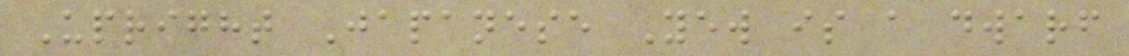Upright Japanese Yew is a dwarf
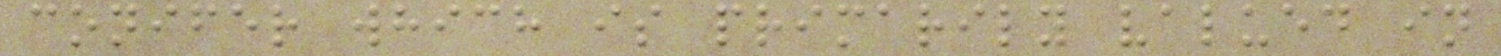conifer which is primarily valued in
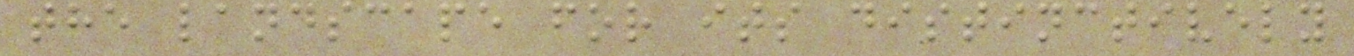the landscape for its distinctively
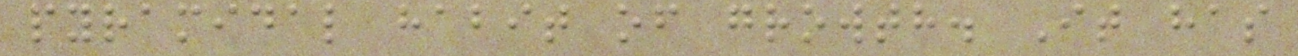pyramidal habit of growth. It has
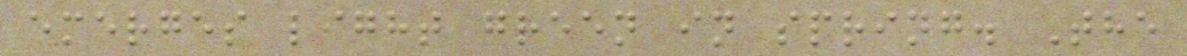emerges light green in spring. The
